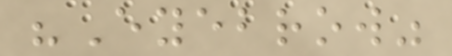"Eyebrow"
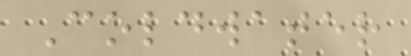Coldwater
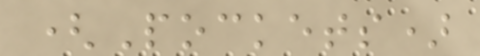(Pockets)
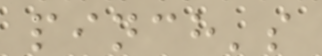pinch's
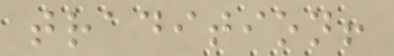tradition!
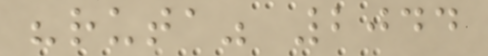"ruta" 2044
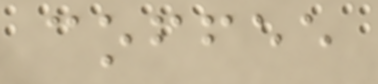coffee
